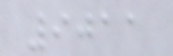9011
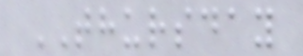THURSDAY
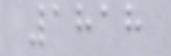1818
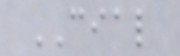CIAL
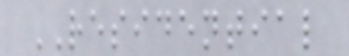RESIDENTIAL
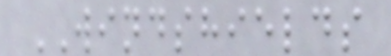WINDSHIELDS
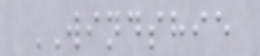WINDSHIE
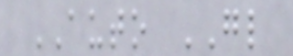AUTO GL
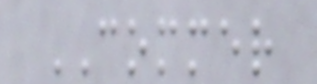COMMER
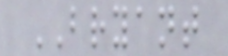BRYANT
